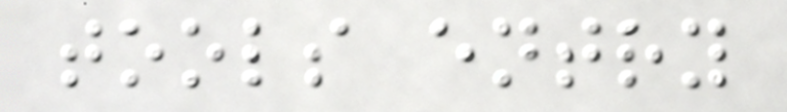tools entry
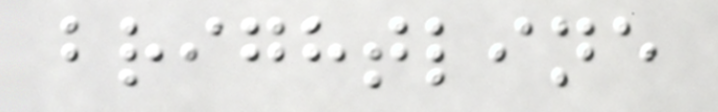brightline
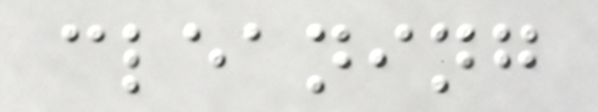cleaning
